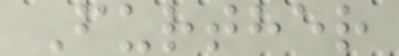Further
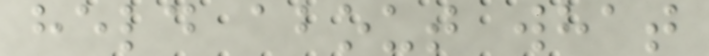held about what
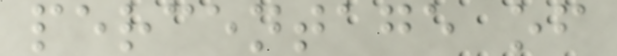percentage of
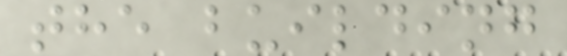the building
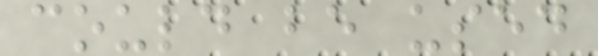could be used
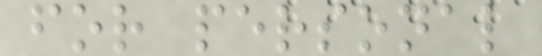for personal
